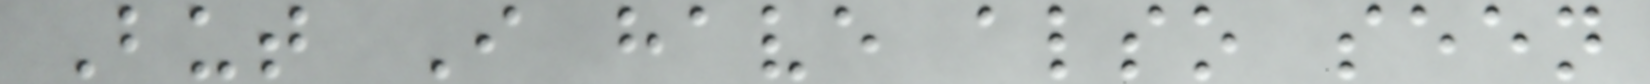But I have also seen
